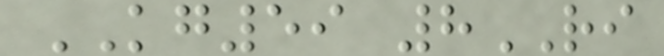KG59 8RI
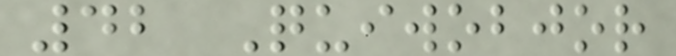42 Quiwobjor
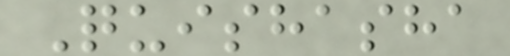Quishasha
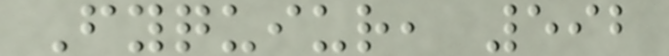Fyquiur, 592
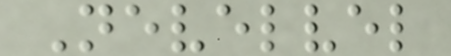Nevelvel
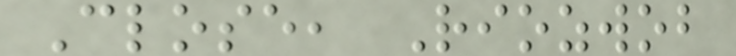Close, Riozwob
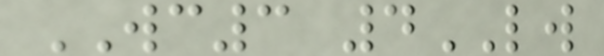WC3 4LW
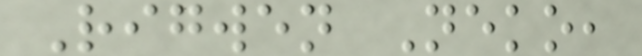Rigwen Neko,
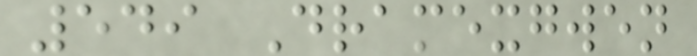549 Dramexgwen
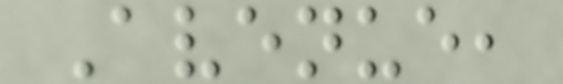Avenue,
